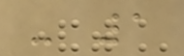- 1
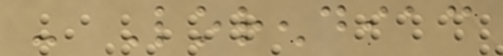- Lorendiac
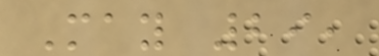May 29,
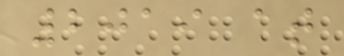2019 at
